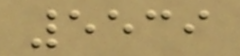5539
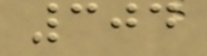304
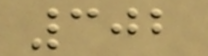302
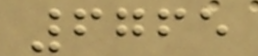6765
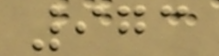973
